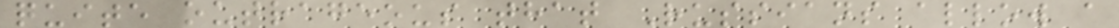quite outrageous that Russians allow a
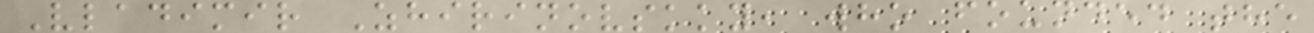Vladimir Zhirinovskky, who founded the
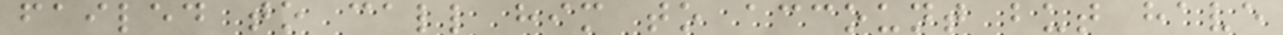failed to call him to account but have
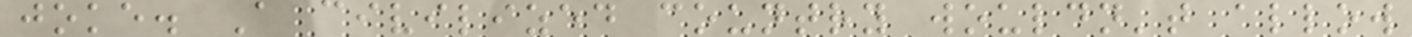joke. A civilized country wouldn't allow
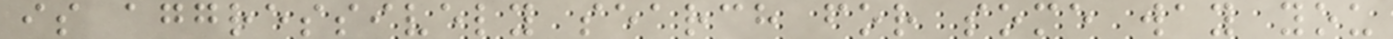is aggressively search for some way you
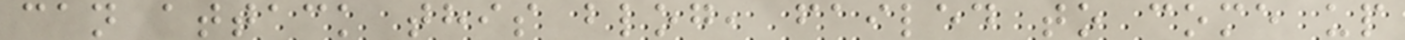can attack this blog, failed to come up
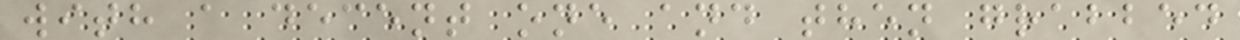with a decent one and then grabbed
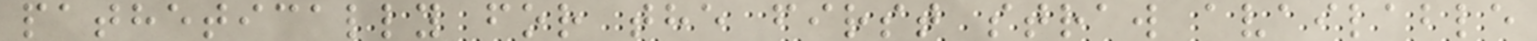pathetically for the first straw available
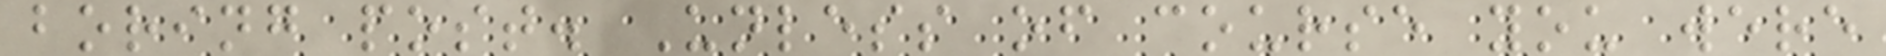boring post. Unless of course you were
